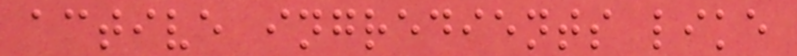active ingredients like
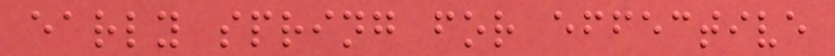early spring for effective
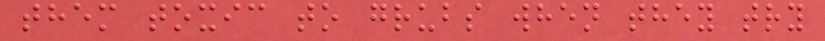them toxic to grubs when they try
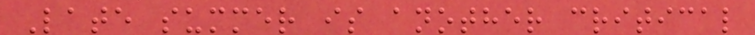Late summer is another critical
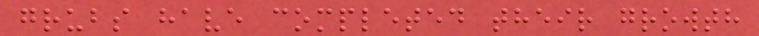grubs have completed their growth
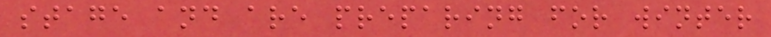stage and are preparing for winter
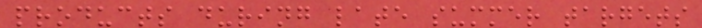products during late summer targets
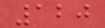120
